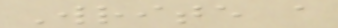Write a
